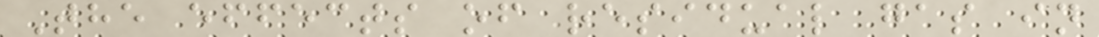The effects of residual gas in
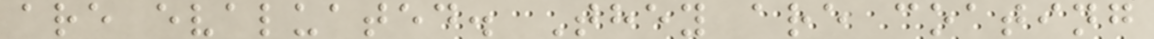are evaluated. They are coating
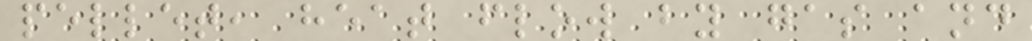pellet, heat flow by gas and
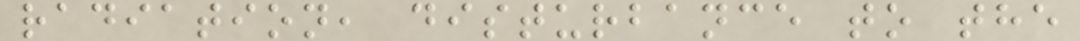radiation, disturbance to the
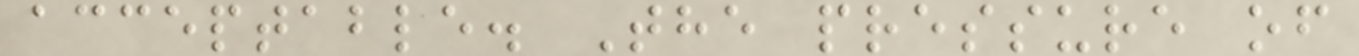acceptable. The pressure of
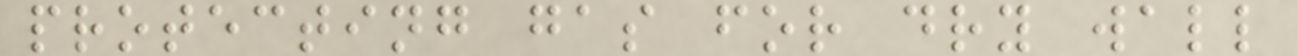protecting gas for dry wall
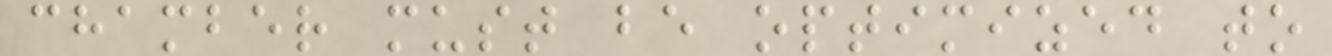chamber must be optimized to
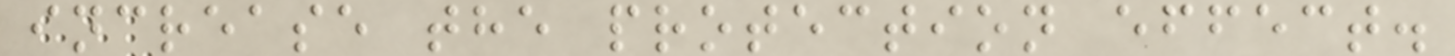increase the protection effect.
